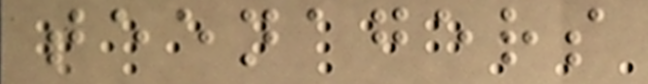teenagers
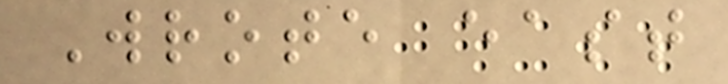Wrote east
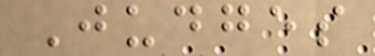Judges
